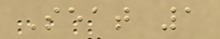Seat 1
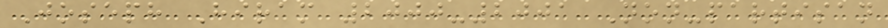Joseph Hiram 2000-2001 Non-partisan
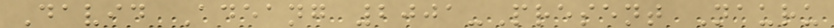David Adeang 2001-Present Nauru
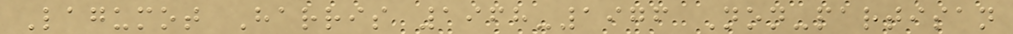Lagumot Harris 1968-1976 Non-partisan
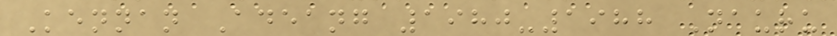Kennan Adeang 1980-1988 Nauru
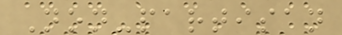Non-partisan
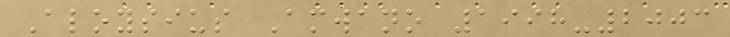Aloysius Amwano 1998-2003
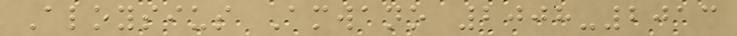Aloysius Amwano 2008-2013
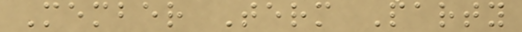Member Term Party
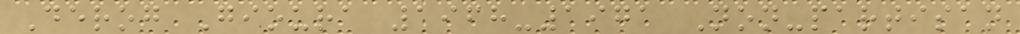Derog Gioura 1968-1971 Non-partisan
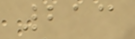213
